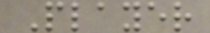Player
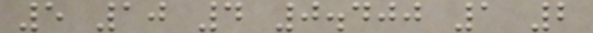5 10 4 0.400 1 2
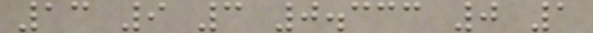13 9 3 0.333 0 1
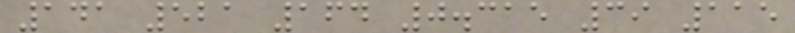141 521 164 0.315 39 115
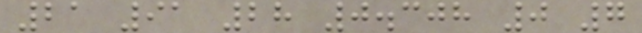21 91 28 0.308 0 7
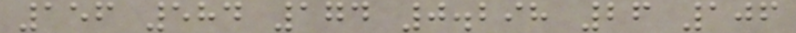156 584 174 0.298 26 106
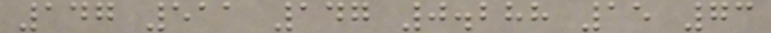147 511 147 0.288 15 73
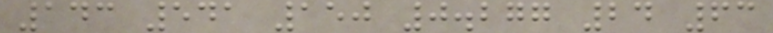143 541 150 0.277 24 63
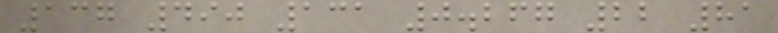137 490 131 0.267 22 81
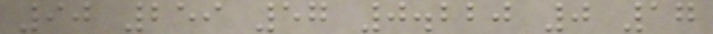90 259 57 0.220 0 17
